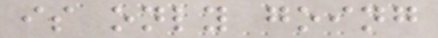is only going
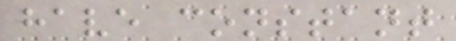have constant
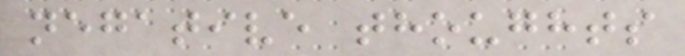negative thoughts
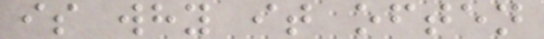is why it often
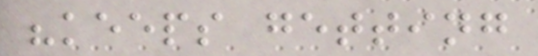"keeps getting
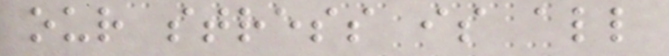our stress is all
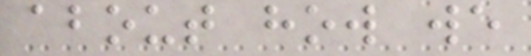about how we
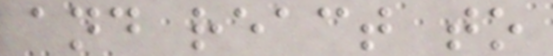and react to
